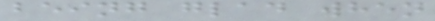being glad when
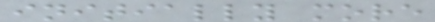initially more
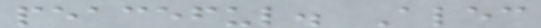peaceful. Alec
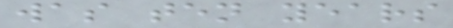was ten years
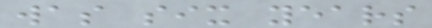was six years
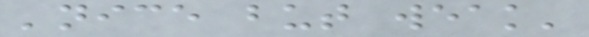'nice but weak'
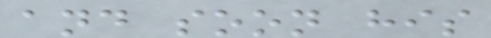and soon his
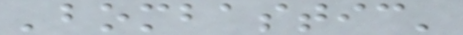'bombastic'
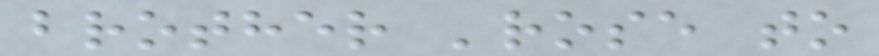brother 'rose to
